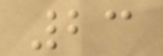23
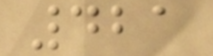421
